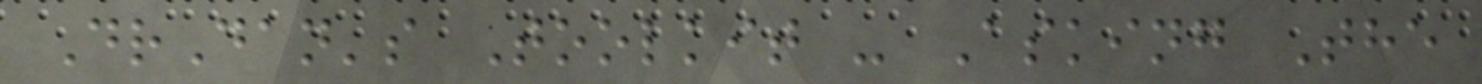DrDan's Toolkit - Asking The
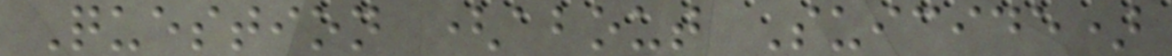Question (about Suicide)
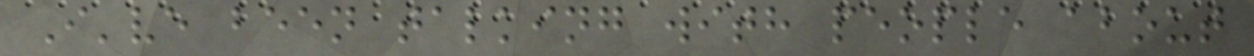I've been talking with people about
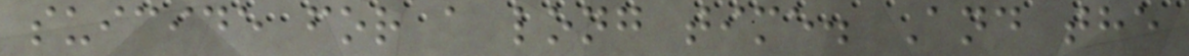suicide for a long time. And the
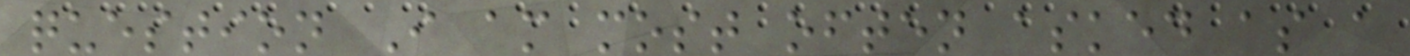question I am most often asked as a
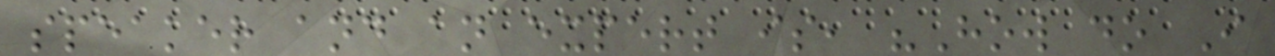speaker and an expert is, "How do I
